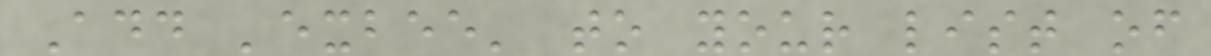Add 'exbee' to your list of
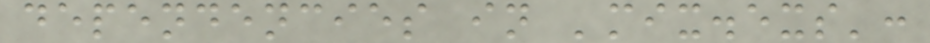dependencies in 'mix.exs':
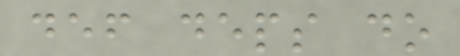def deps do
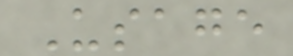Usage
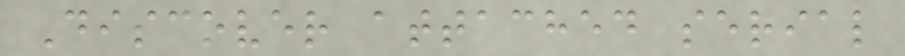Discover attached serial
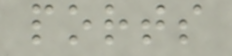ports
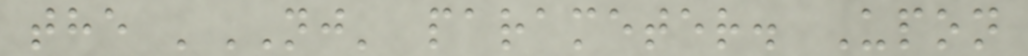the 'NJ' parameter. Upon
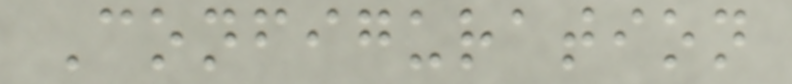Configuration
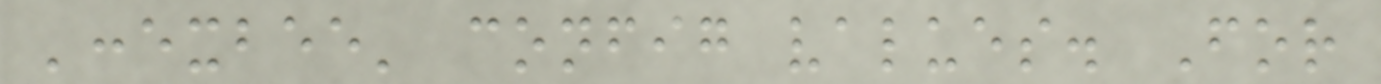':exbee' config values. For
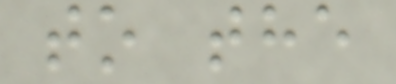to the
